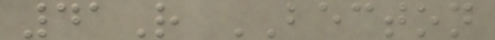41R BECTON
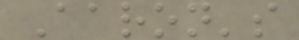Aaron's
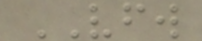VFW
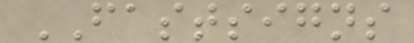FASTSIGNS
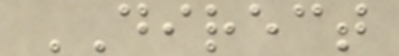DIRECT
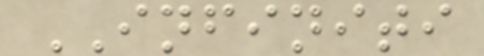INFINITI
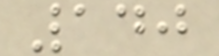140
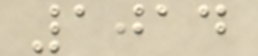1014
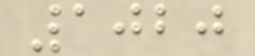1020
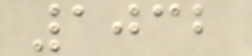1032
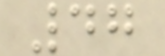47
